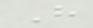H
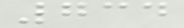734
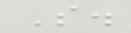S.
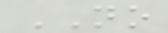NO
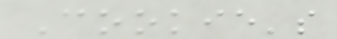Cookie's
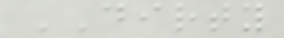DIRTY
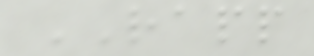RAPP
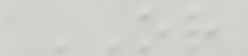OR
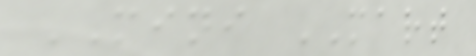MINI MART
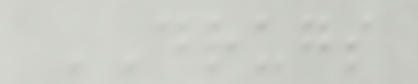DRUGS
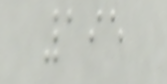195
